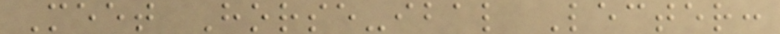Meet Horse-ibal Lecter:
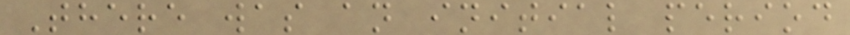There was an initial period
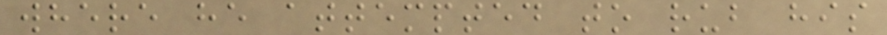where he attempted to rub his
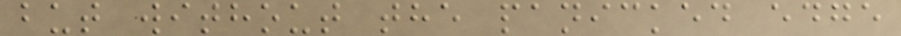but without the panicked edge
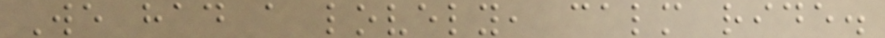We had a lovely, calm ride.
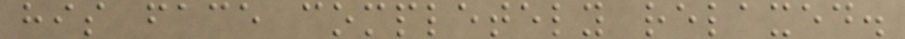his face completely relaxed.
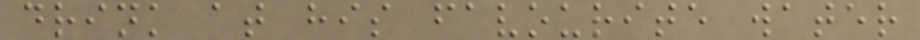drink at his favourite water
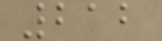212
